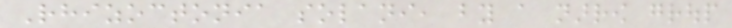Rhizoctonia solani, by a narrow group
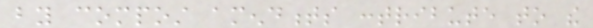by compost amendments contribute to the
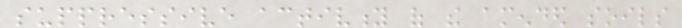suppressive activity of the amended soils
